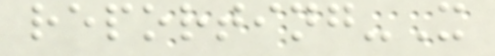reporting-X
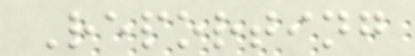Reporting
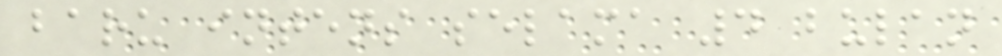baru intens selama 4 bulan
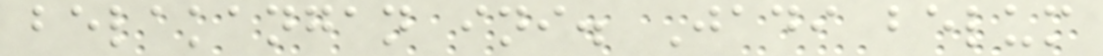belakangan ini. Jadi belum
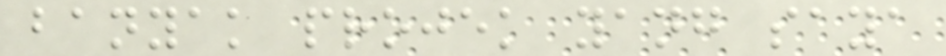banyak projek yang saya
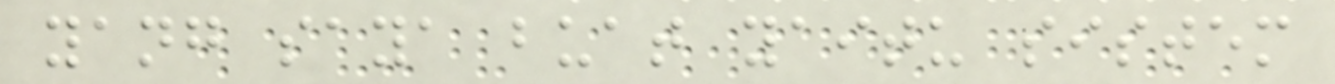yang saya buat yaitu sistem
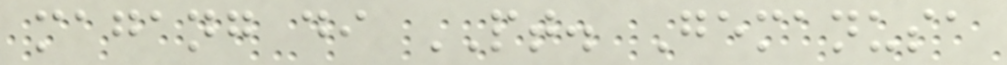magang di PT. Gemanusa
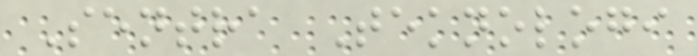Sentra Teknologi
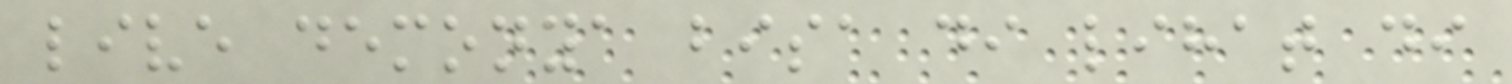live demonya bisa di lihat di
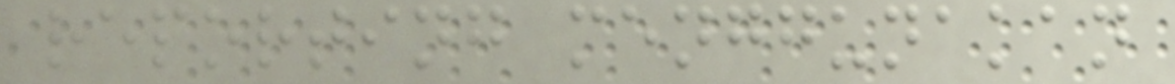reporting menggunakan
